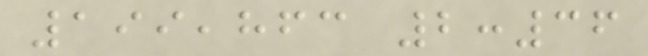199,863 2:36
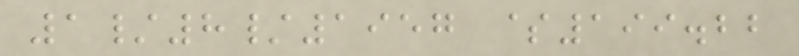1/8/1957 $199.22
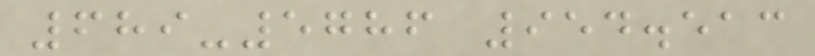689-5786 954.513
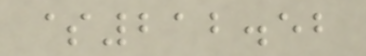$212.52
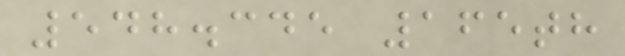548.345 165th
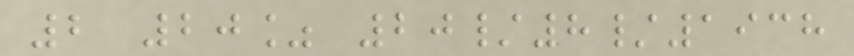2 20% 20/8/1938
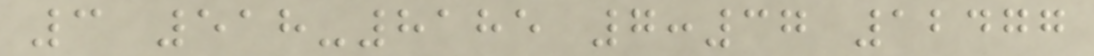3 518-8185 7:37 12477
